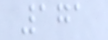171
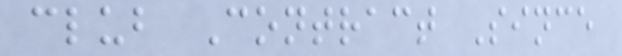club Contract Since
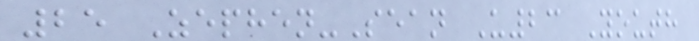25 Zephen-Sean U23 Youth
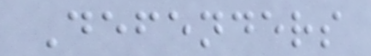Defenders
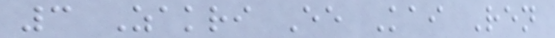3 Zakri Ee Kai Ren
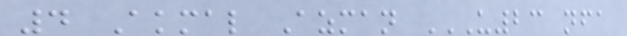4 Akmal Azman U23 NFA
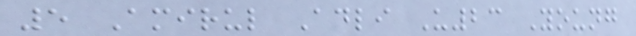5 Amirul Adli U23 Young
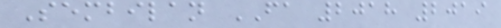Sembilan FA 2018 2019
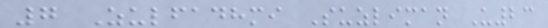7 Zulfadhmi Suzliman U23
